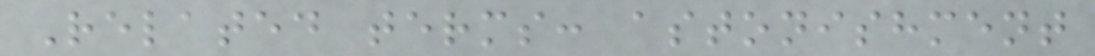Related terms: astonishment
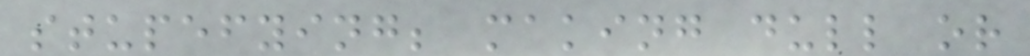stupefying; making dull or
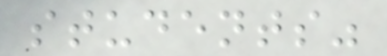students"
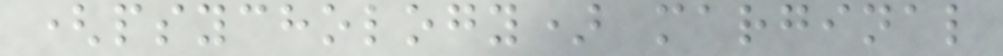(psychology) marginal
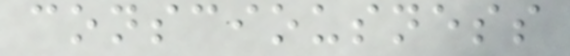consciousness
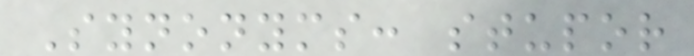Synonyms: stupor
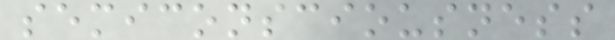semiconsciousness
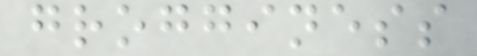grogginess
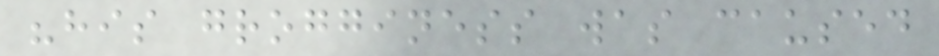"his grogginess was caused
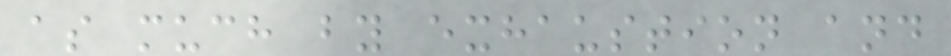as much by exhaustion and
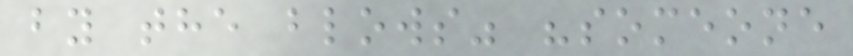by the blows" "someone
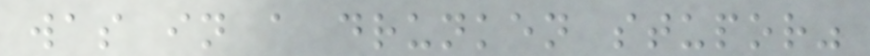was in a drunken stupor"
